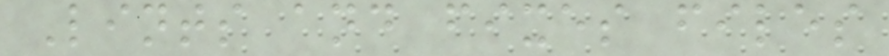Lints and fixes files
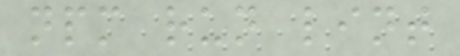npm run lint
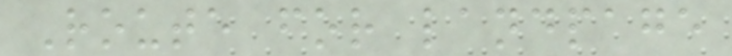Route for landpage
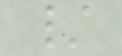/
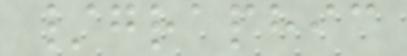/graphic
